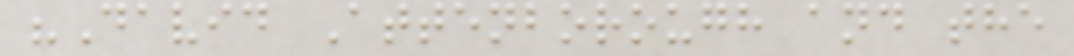"David Attenborough and the
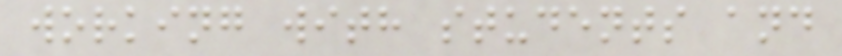working with students and
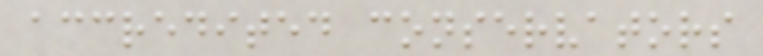accredited conservators
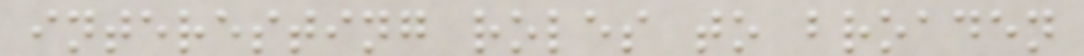interesting roles to broaden
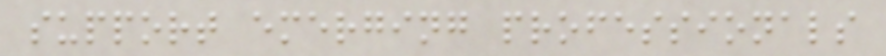support emerging professionals
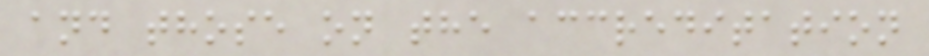and those on the accreditation
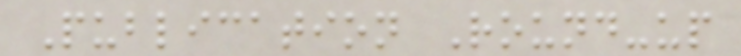Publication Round-up
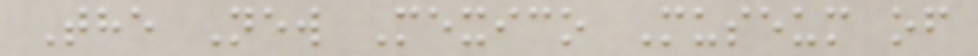The New Mexico Museum of
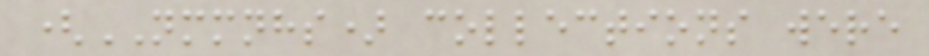(NMMNHS) collections were
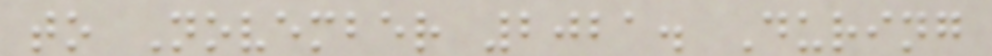to November 2021. During
